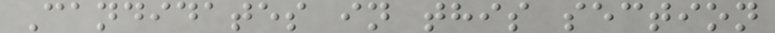Candidates in this section
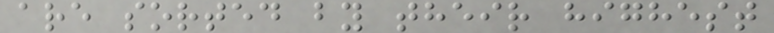are sorted by their highest
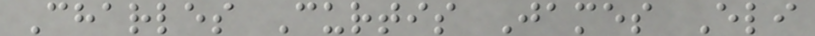Charles Curtis James Eli
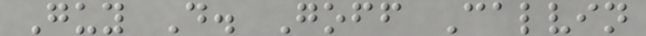Guy D. Goff Calvin
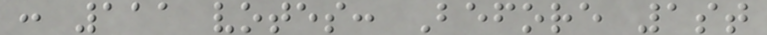: 111 votes: Before 1st
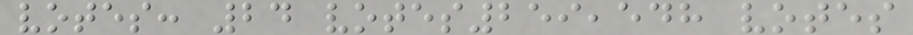votes: 24 votes259,548 votes
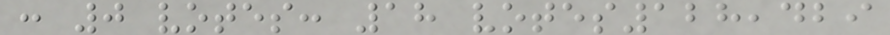: 0 votes: 18 votes128,429
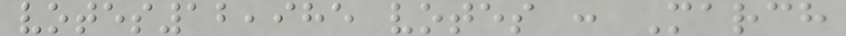votes12,985 votes : March
